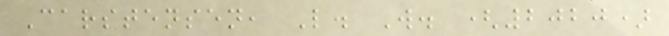Carstensen, L. W. (2020)
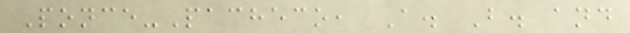Ponce-Pacheco, A. B. and
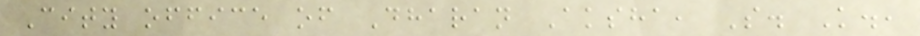City office of Dharan Aksha, S. K.,
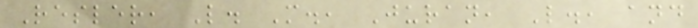Resler, L. M., Juran, L., and
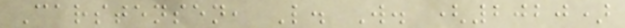Carstensen, L. W. (2020)
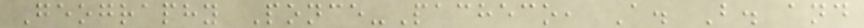Geography Ponce-Pacheco, A. B. and
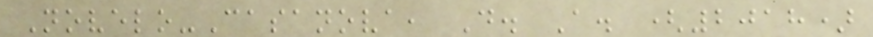Novelo-Casanova, D. A. (2018)
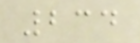234
